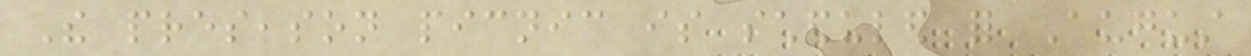The preseason picnic is scheduled for August
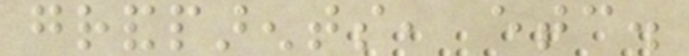grandparents, etc.
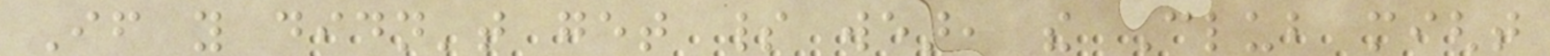If you didn't get spirit wear, the Club might
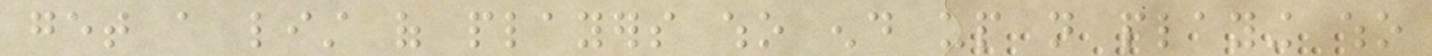get a list of players who end up not playing who
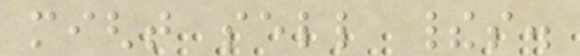might sell theirs.
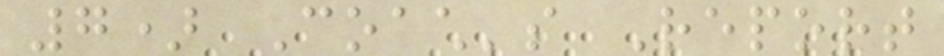7) Coach's Report
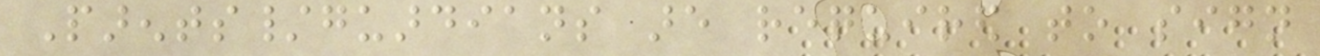Parents/guardians are required to sign
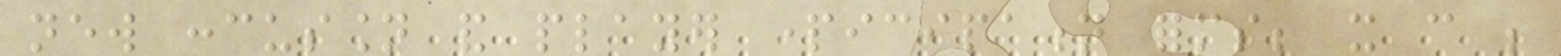new concussion and player participation forms; it can be
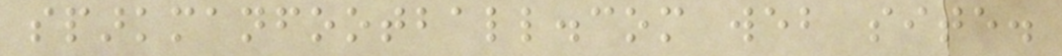sparkmanfootball.com web site.
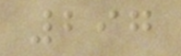297
